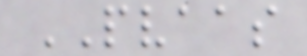PVAAS
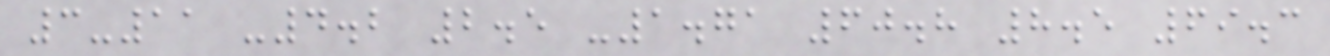3-11 -4.2 2.5 -1.71 60.8 8.5 69.3
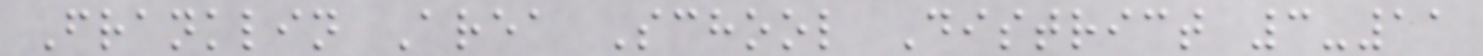Franklin Area School District 3-11
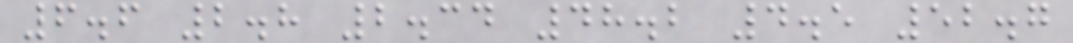6.6 2.8 2.34 48.2 4.5 52.7
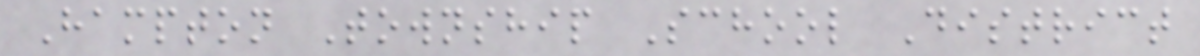Hampton Township School District
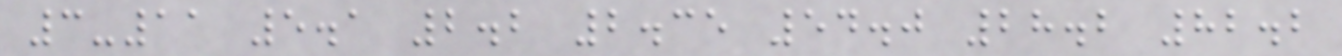3-11 5.1 2.2 2.35 54.0 28.2 82.2
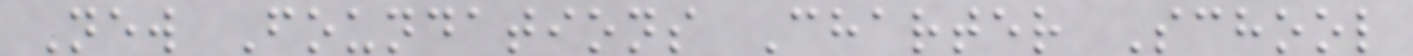New Foundations Charter School
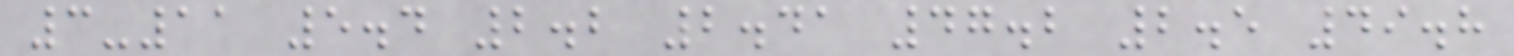3-11 5.4 2.2 2.41 47.2 2.5 49.8
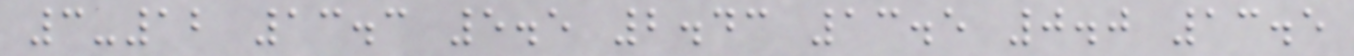3-12 13.3 5.5 2.43 13.5 0.0 13.5
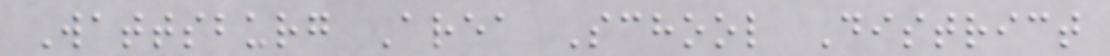Wattsburg Area School District
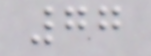77
